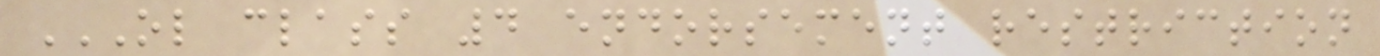OL CLASS 4 ENDORSEMENT RESTRICTION
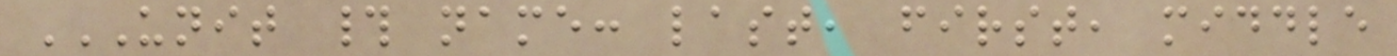UNIT # NAME: LAST, FIRST, MIDDLE
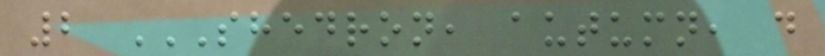2 SHEDRON, AUTUMN, D
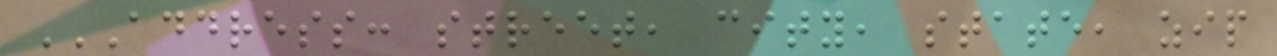ADDRESS: STREET, CITY, STATE, ZIP
